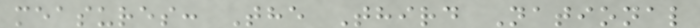measures: The Third National
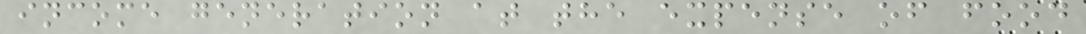income generation at the expense of food
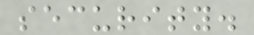security.
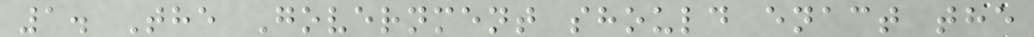1. The Government should enact the
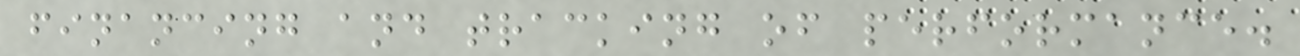financing and tracking of performance.
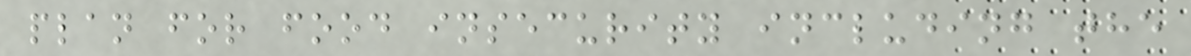plan for food insecurity including the
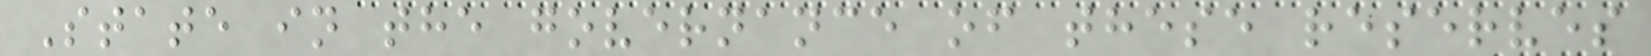State in the governance of these reserves
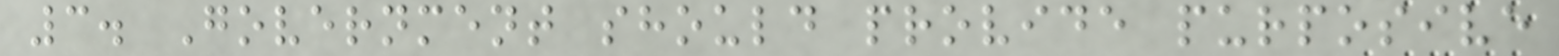3. Government should provide purposive
